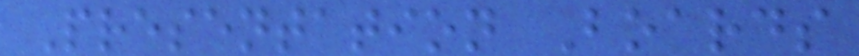Presentation Boards
